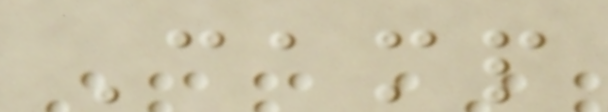Camp
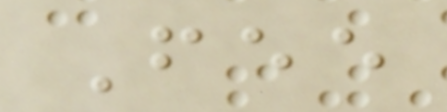Fee
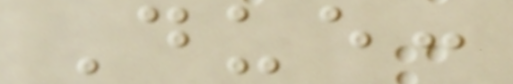Due:
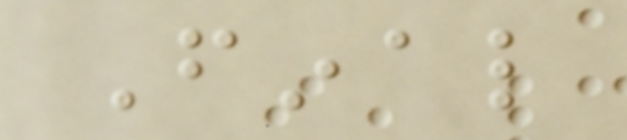Final
